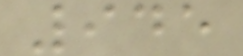945
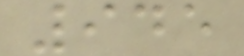945
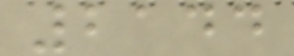2144
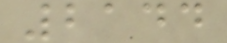2144
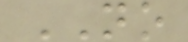NO
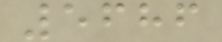5686
